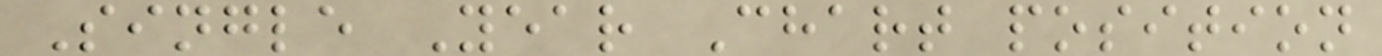Single Year Chart position
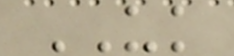UK
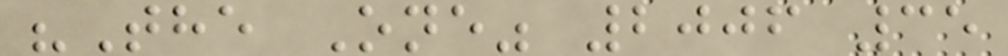"The One" 2006 35
